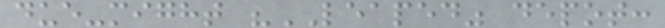due-might "LEAPED" depot:
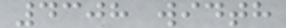4308 width
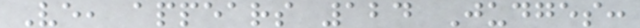Ve, appears 124 Judges:
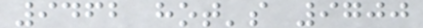9462 hot's 9700
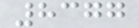8377
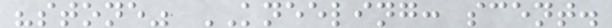"stone" KNEELING: scent.
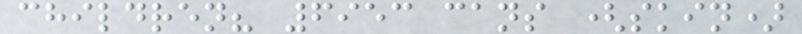children? 6953 cans (skin)
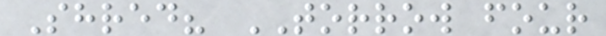Shred? TORROW four
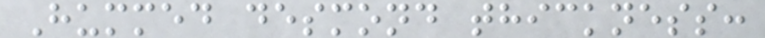Hummed desmond thickness:
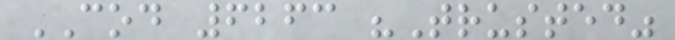COD 6263 "Trusted"
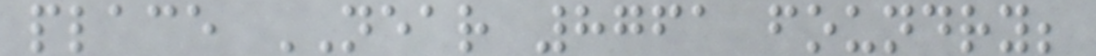place NEAR 8761 foundry;
